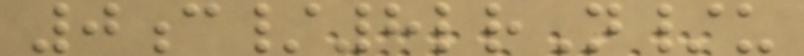0c/8lrN/u
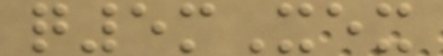q5mXex
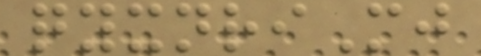qyxnriMj
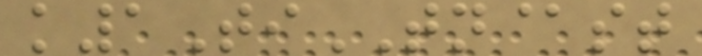k1TiTN@st
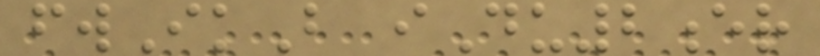fwIkB iDu2er
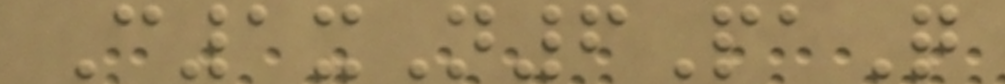C1xN6PaQ
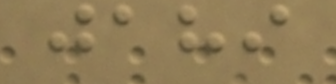jahi
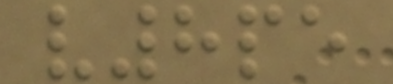v8pe
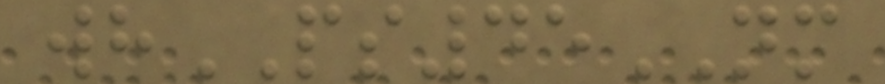whPS45NM
